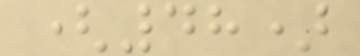(48)
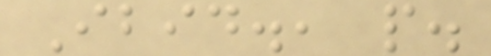Ibid., p.
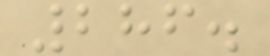286.
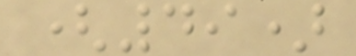(49)
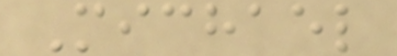Michael
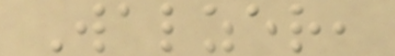Walzer,
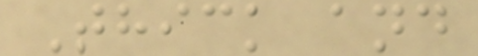Thick and
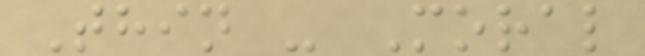Thin - Moral
